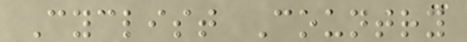Cyclist Country
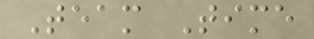Team Time
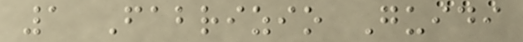1 Fabrizio Guidi
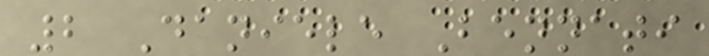2 Daniele Bennati
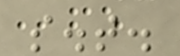s.t.
